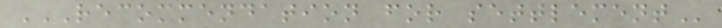RECOMMENDATION FOR SETTLEMENT
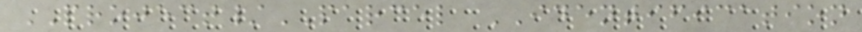PROJECT/PARCEL IDENTIFICATION
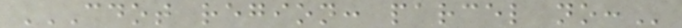CDOT REGION: PARCEL NO:
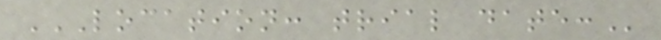LOCATION: TRIAL DATE:
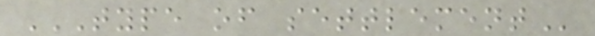TYPE OF SETTLEMENT
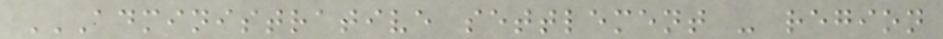ADMINISTRATIVE SETTLEMENT - REGION
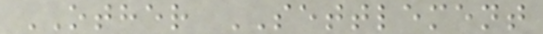OTHER SETTLEMENT
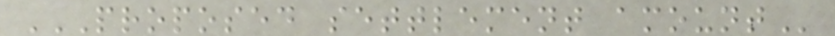PROPOSED SETTLEMENT AMOUNT
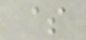$
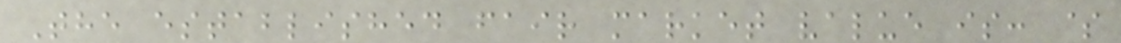The established fair market value is: $
